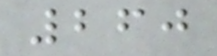260
